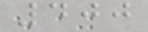400
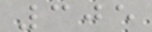305
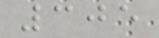305
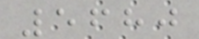5680
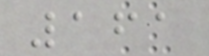161
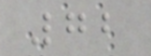72
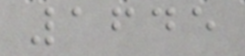1645
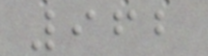962
